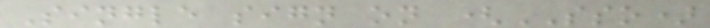Single sign on (SSO)
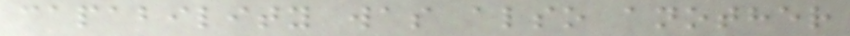capability was also another
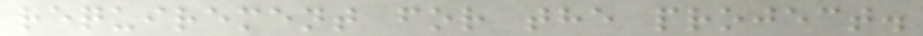requirement for the project.
